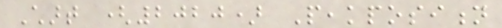Chart (2020) Peakposition
